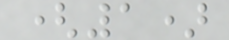(1)
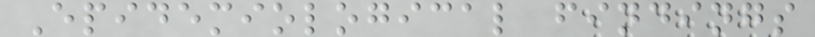Epidemiological findings
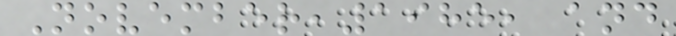November,1985, and
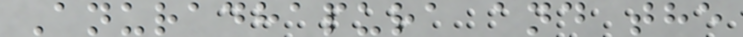Anuradhapura and the
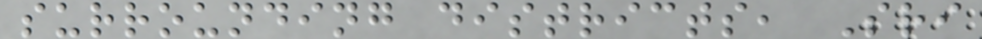surrounding districts, Sri
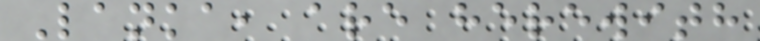Lanka, are herewith
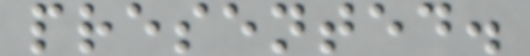presented.
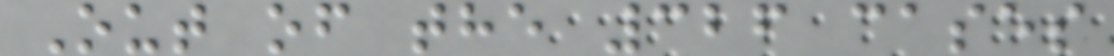Out of the 326 cases
